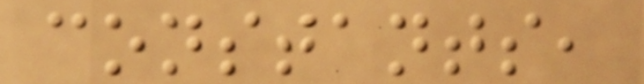constants,
